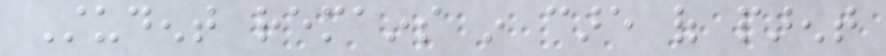Student remains in care of parent
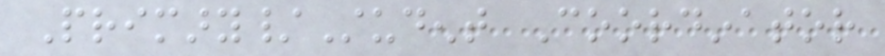Primary/Student Coordinator
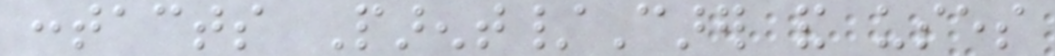contacts Parent/Carer and uses
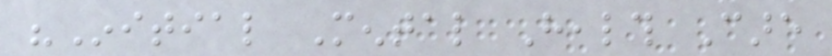"Initial Mental Health Care
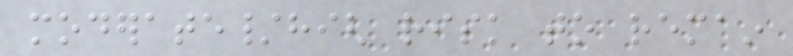moderate/high risk to remain
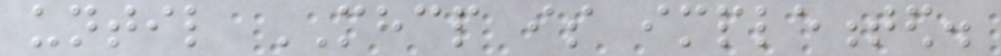until MHCP is implemented.
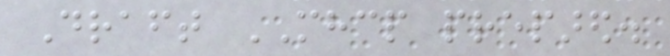Draft MHCP prepared.
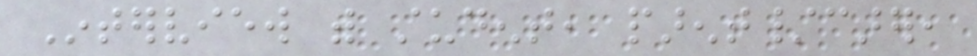Interview with student, parent/carer,
